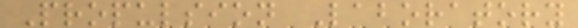Propulsion Laboratory
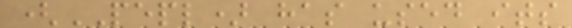(PEPL) has used its
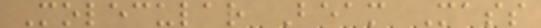Molecular Beam Mass
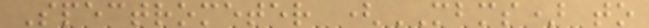Spectrometer (MBMS) to
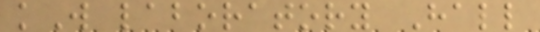kW laboratory Hall
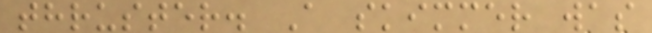thruster. A skimmer was
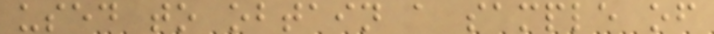used to obtain a sample of
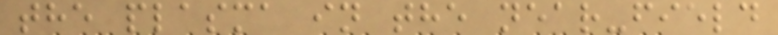the plasma in the near-field
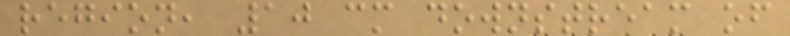region, 10 cm downstream of
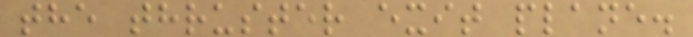the thruster exit plane.
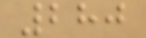280
